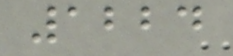1224
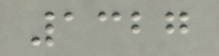1327
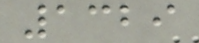1329
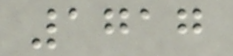1717
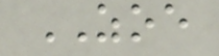ZOE
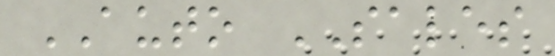AUTO SALES
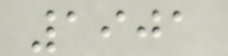1901
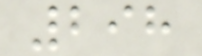298
